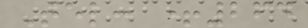Tel: +264
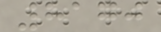8170
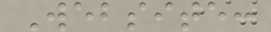Website:
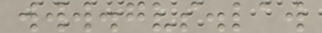www.gvs.law
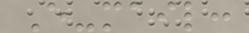E-mail:
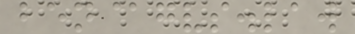ben@gvs.law
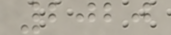2020
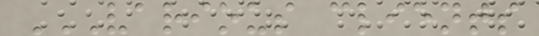VARIOUS CLIENTS
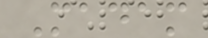Madam
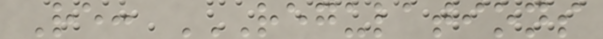Re: REGULATIONS
